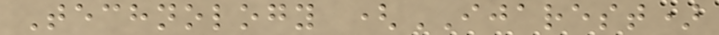Technology (IJAREST)
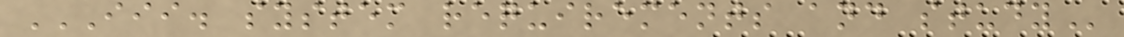III. SYSTEM REQUIREMENTS AND STUDY
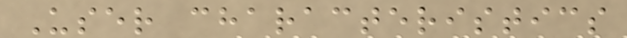User characteristics
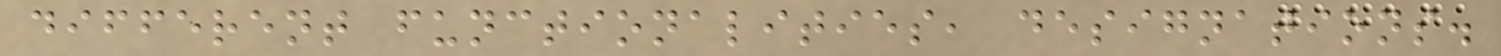different functionalities, designations.
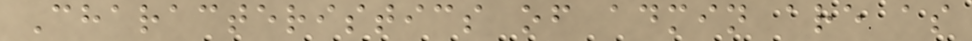Characteristics of admin are as
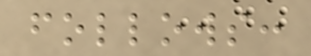follows:
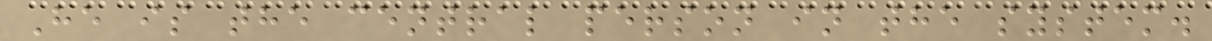He is the central person in the system.
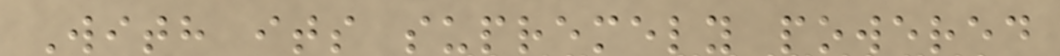With its supremely powered
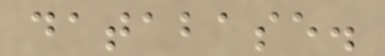database.
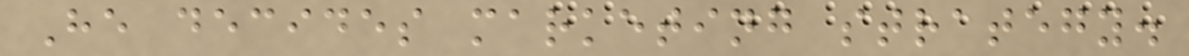He decides marketing strategy.
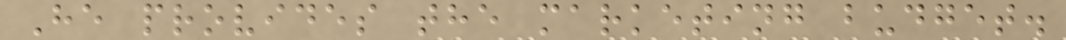He provides the marketing budget.
